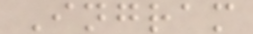Ingram
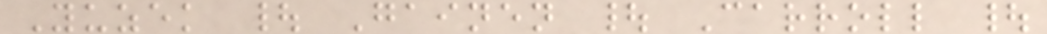Yuzek | Gainen | Carroll |
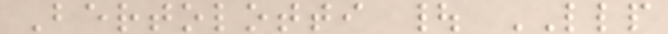Bertolotti | LLP
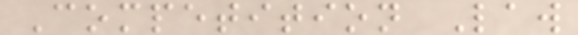Competition Law
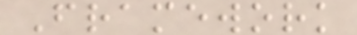Framework
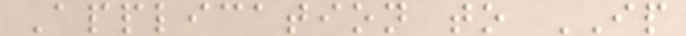Application to IP
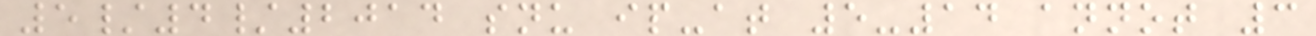5/4/2014 snu ip-at 5-14 annot 3
